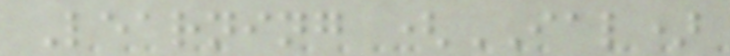Learning (IAL)
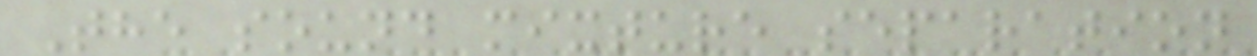The sound mixture separation
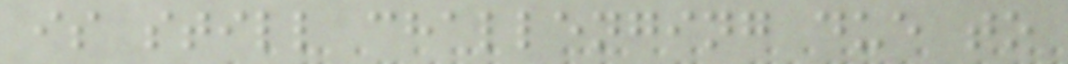is still challenging due to
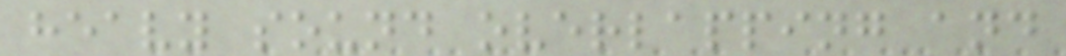heavy sound overlapping and
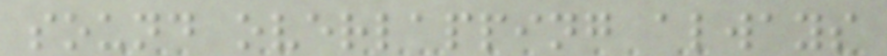sound overlapping always
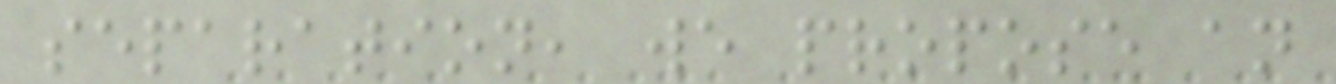separation, we propose an
